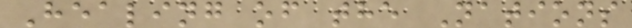Healing of the Nations
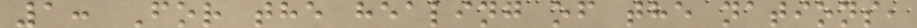1: For the healing of the nations,
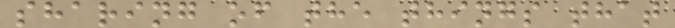sharing of the things that
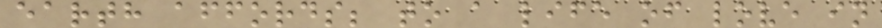earth affords; to a life of love in
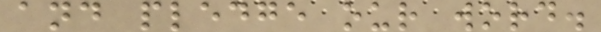and pledge our word.
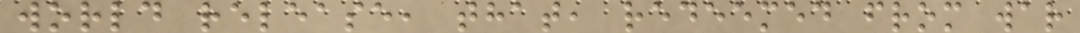world release, that, redeemed from war
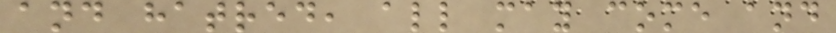and hatred, all may come and
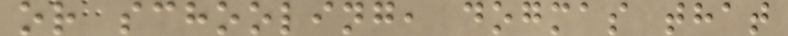or schooling, dogmas that
